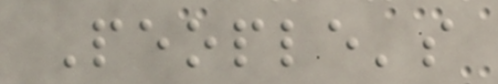People's
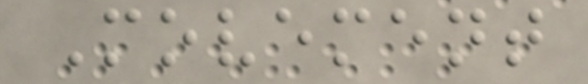Movement
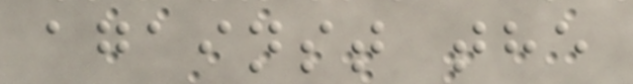against the
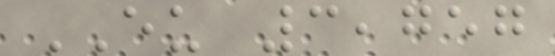EU 3,757
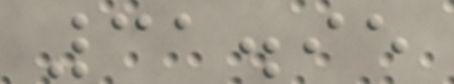31.95
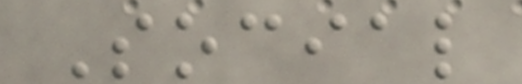Social
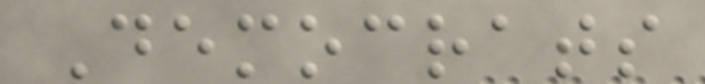Democrats
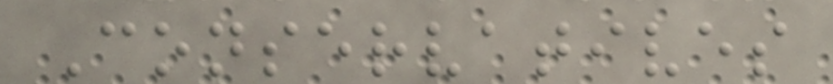Conservatives
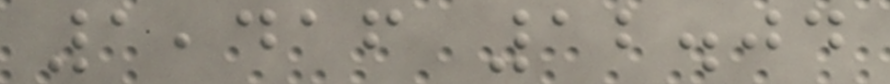1,416 12.04
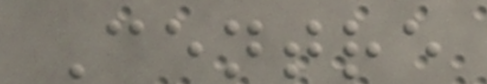Centre
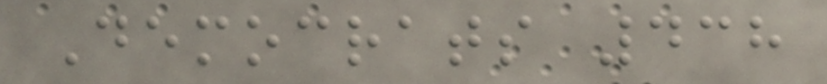Democrats 438
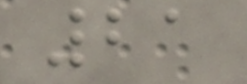21
